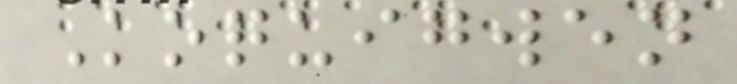Koquigwen
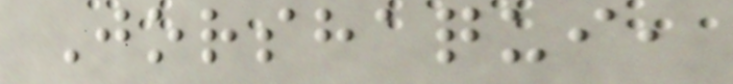Jorshaqui,
